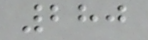280
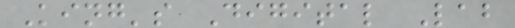King's Digital Lab
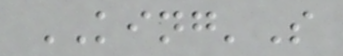KING'S
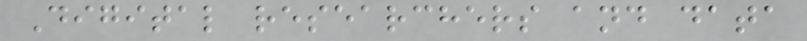Digital researchers and data
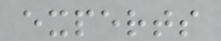experts
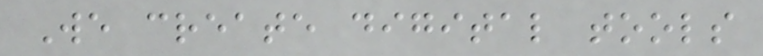We create digital tools
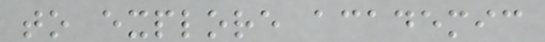to explore academic
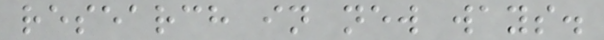research in new ways.
